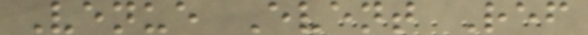Venue Event Ref
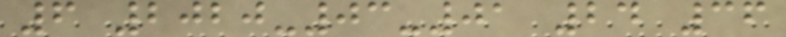6 2020-03-01 24 36
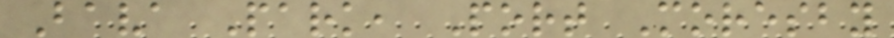Bava Park, Port Moresby
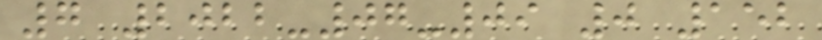7 2022-07-09 0 152
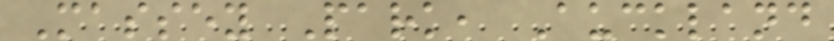Massey Park, Auckland
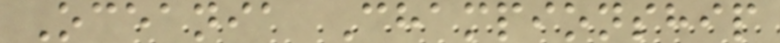Oceania Championship
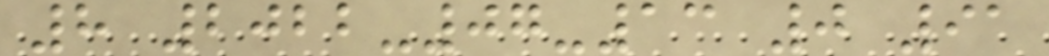8 2022-07-13 0 91
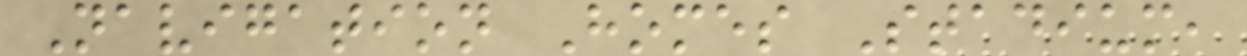Navigation Homes Stadium,
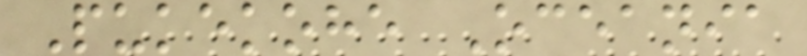Pukekohe Oceania
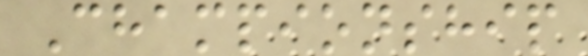Championship
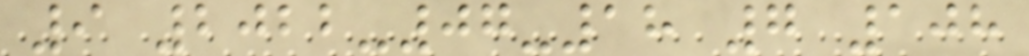9 2022-07-18 7 108
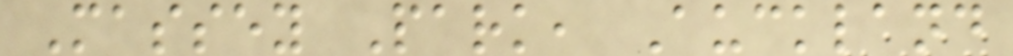Massey Park, Auckland
